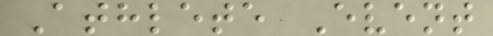Athlete Event
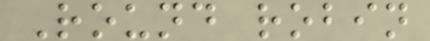Round robin
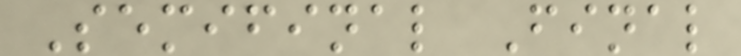Semifinal Final
